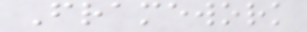Framework
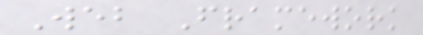Web Framework
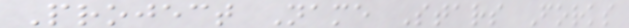Project Name Stars Forks
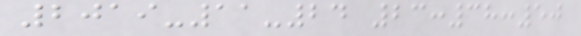2019-11-24 23:38:50
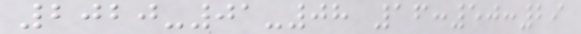2020-01-08 16:50:29
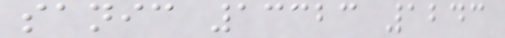sanic 13323 1243
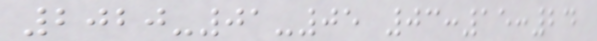2020-01-05 03:15:24
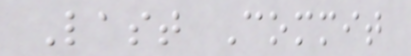Last Commit
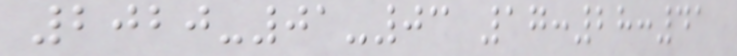2020-01-03 17:28:41
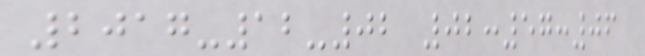2017-12-02 02:57:06
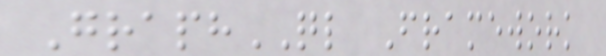GraphQL Framework
